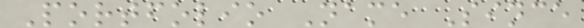Portfolio Name Since
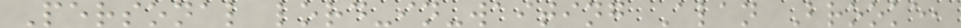Personal lord-in-waiting Alan Brooke,
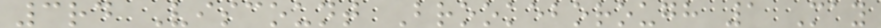3rd Viscount Brookeborough 1 May
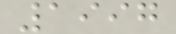1997
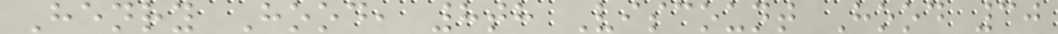Henry Hood, 8th Viscount Hood 30
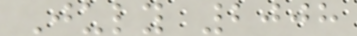July 2008
